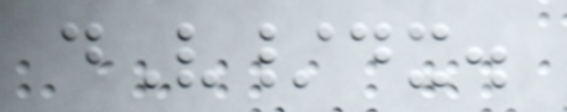dV/dx.
